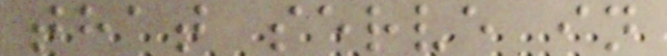that serve in
